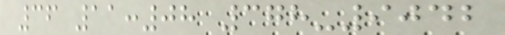36 11:08 378-9042
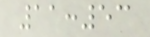11:53
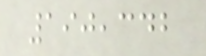190,342
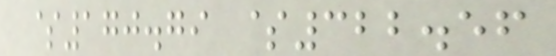$170.79 $322.56
